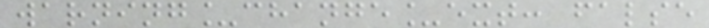warning_change_ext: false
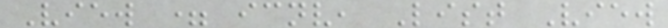View = icnv, List View
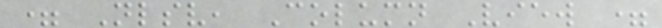= Nlsv, Column View =
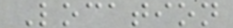Location
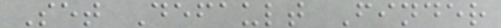Set Default Finder
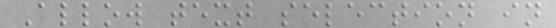Allow text selection in
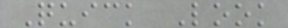Quick Look
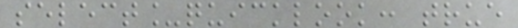select_quicklook: true
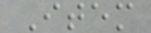Item
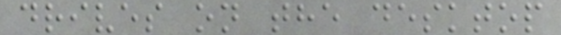drives on the desktop
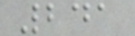241
